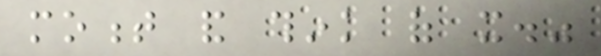moment and think of it."
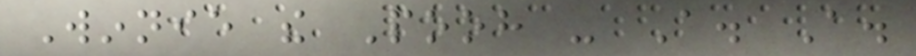Winnie the Pooh - A. A.
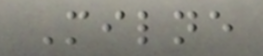Milne
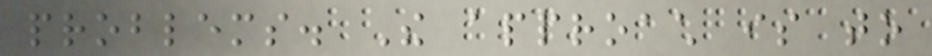problems. The approach is to
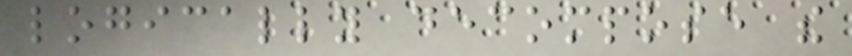logically decompose the
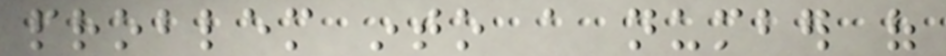problem into a number of
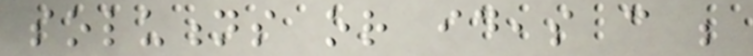solutions or ideas can be
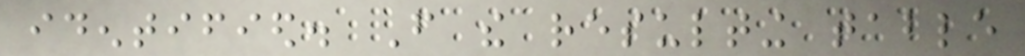identified. From the resulting table
